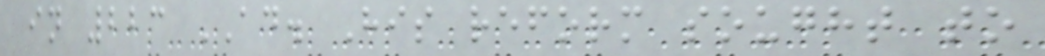in 223 AD. His reform sought to
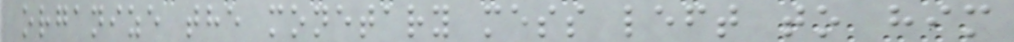organize the monetary mess left to him
